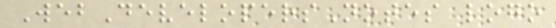WebDevelopersNotes logo
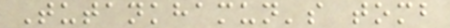Tutankhamun's tomb
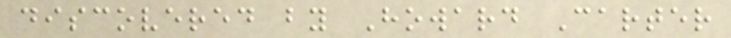discovered by Howard Carter
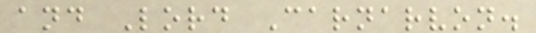and Lord Carnarvon.
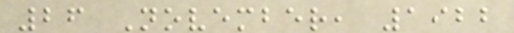26 November, 1922
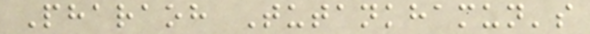Pharaoh Tutankhamun's
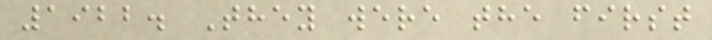1922. They were the first
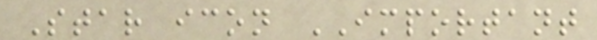Star icon IMPORTANT
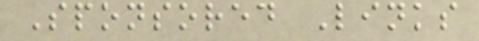Sponsored Links
